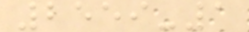2559-1
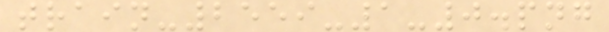train-2559-1-0.png
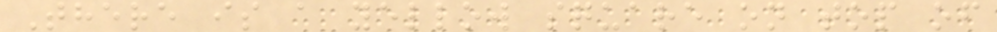There is a yellow square on top of
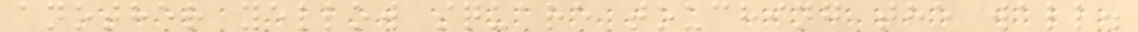another yellow square touching the wall.
